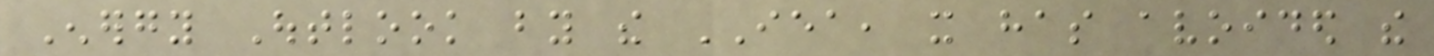Energy Outlook by the IEA, it has avoided the
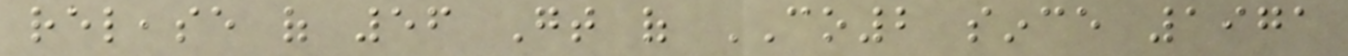release of 56 Gt of CO2 since 1971
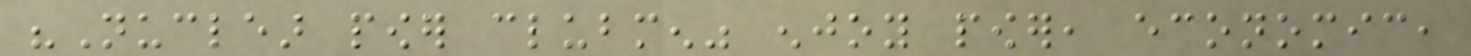"Nuclear power clubmen" enjoy power, economic,
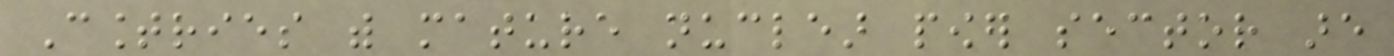Countries with mature nuclear power sector are
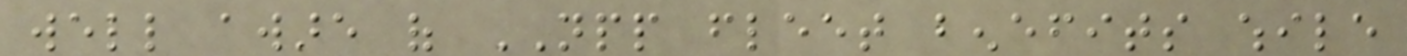well aware of NPP fleet benefits while
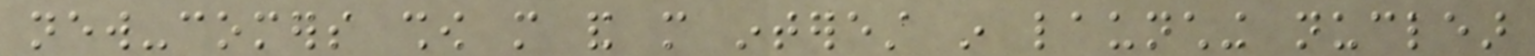new-comers show more and more interest in launching nuclear
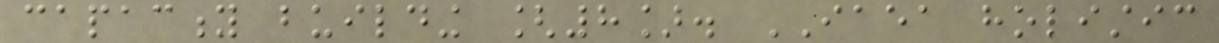capacity building [8]. IAEA holistic
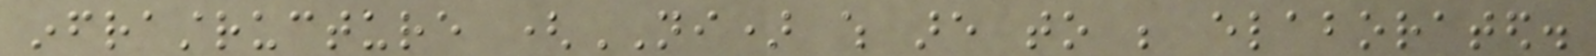infrastructure (NI) which are to be elaborated.
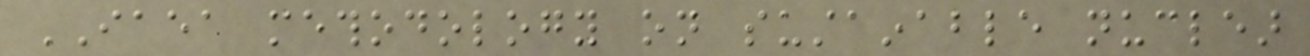IAEA methodology on sustainable nuclear
